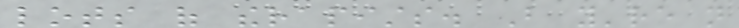lots of therapists. But you're not
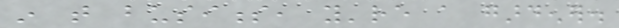in that business, you're a gardener.
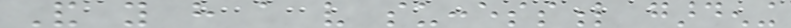And you have a very successful gardening
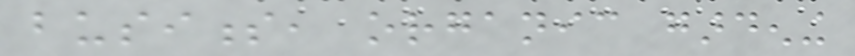business, organic gardening
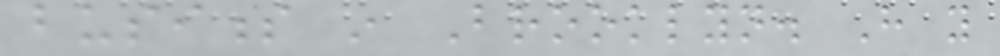business in Brooklyn. Have you
